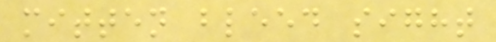mitten bleed sight
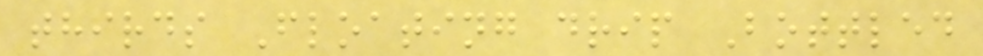thirds Floating drip Bottled
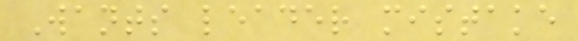Wants leader mistake
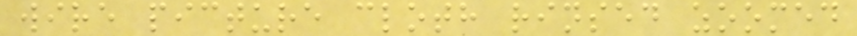wire picture cloth rinsed zoomed
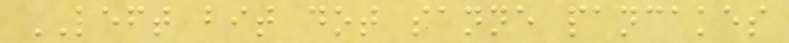LEFT bit dot sanne pancakes
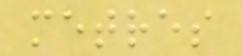metres
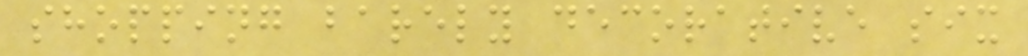shopping barely decorative six
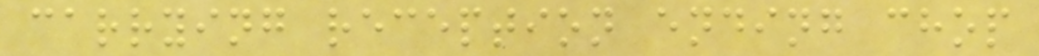carrying reception ending chop
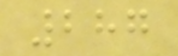287
